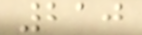210
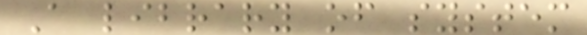A library of system
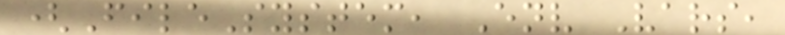(FileSystem, Env Vars,
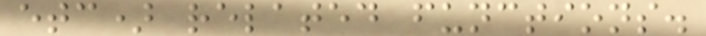etc) related functions.
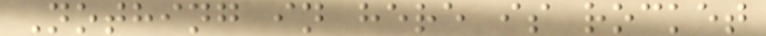Nothing in here is rocket
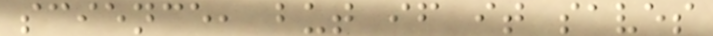science, but if it saves
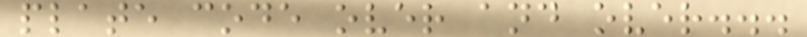plate code over and over...
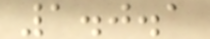1.0.1
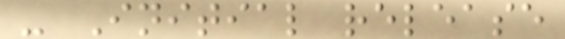- Initial release
